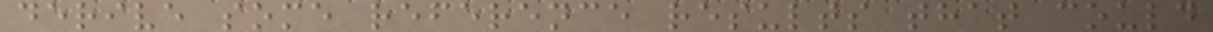derive some reference results that could
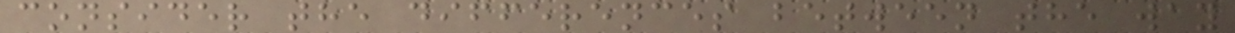consider the differences between the way
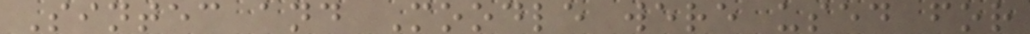Sintec and Moodle were used for
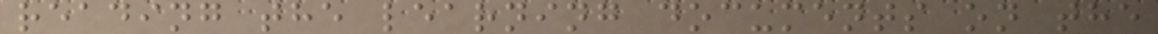reading the learning documents on the
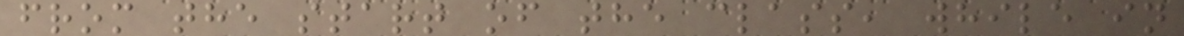from the start of the class, while in
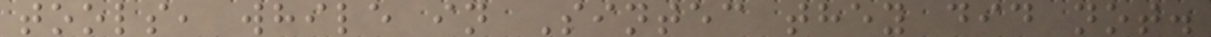tools, while in Sintec they did not.
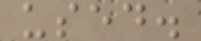used.
